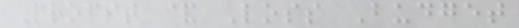Profit & Loss Budget
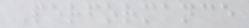Performance
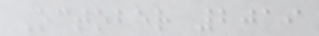October 2019
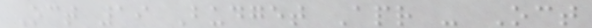Oct 19 Budget Apr - Oct
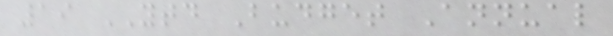19 YTD Budget Annual
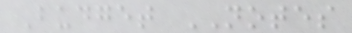Budget NOTES
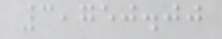3,750.00
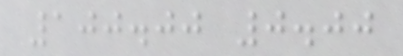100.00 0.00
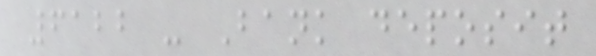6122 - Bank deposit
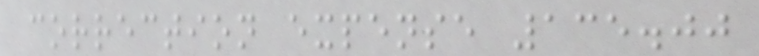correction expense 135.00
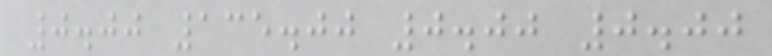0.00 135.00 0.00 0.00
